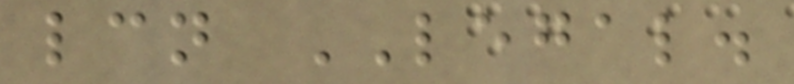lcn LEGAL.
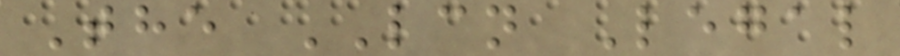The LCN Legal
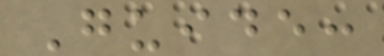Guide:
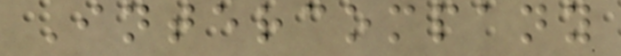Intercompany
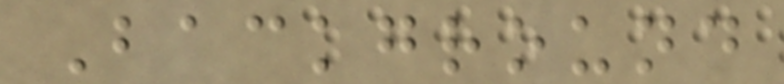Background
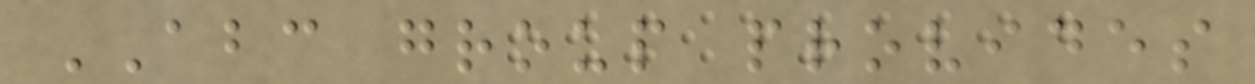ABC group provides
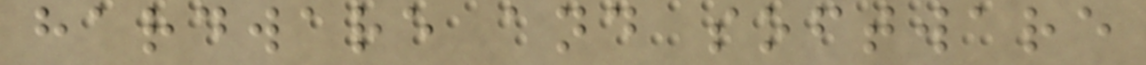hardware and software
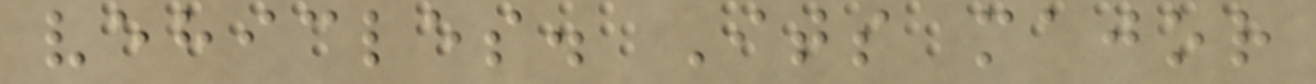vehicles. Its major
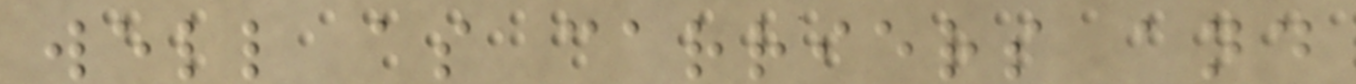well as carriers and
